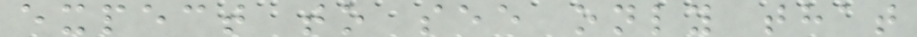expect to see only that
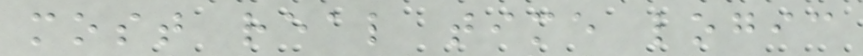most real time logic
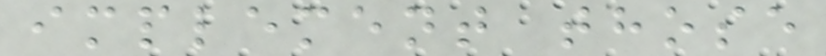implement those
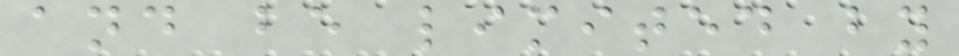and be limited by
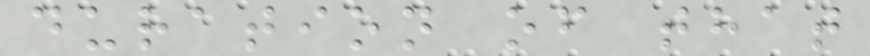duration of that
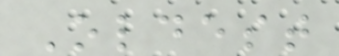Oldest
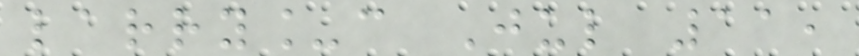larry_c Jul 11,
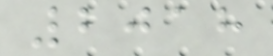2018
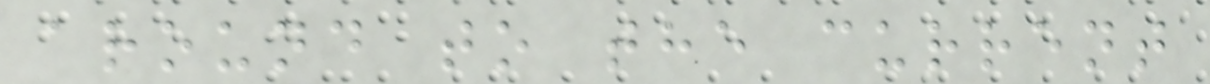around to the current
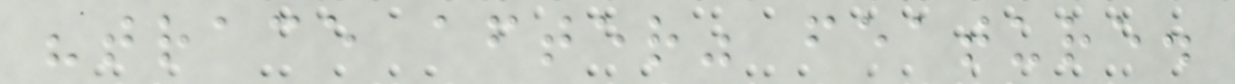"trace after" feature.
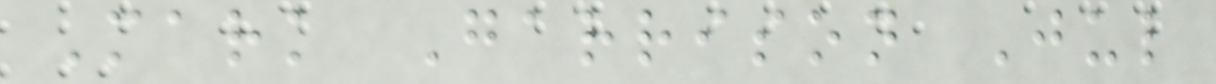Mark Garrison Jul
